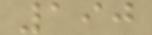190
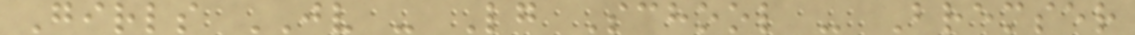Girls JV - Lg School - Bremser
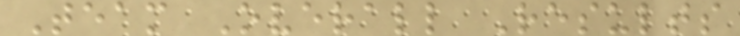Team Overall Results
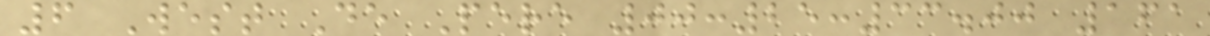6 West De Pere 00:25:33.00 161
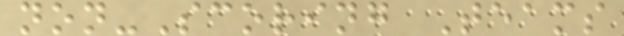non-Scoring Teams
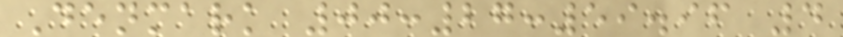Denmark 00:27:59.96 4
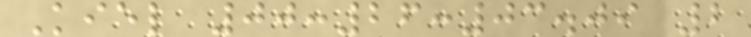Kiel 00:26:03.09 2
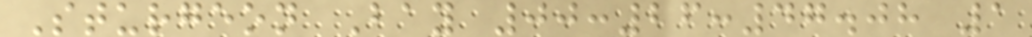Sturgeon Bay 00:26:47.08 1
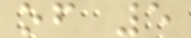of 5
